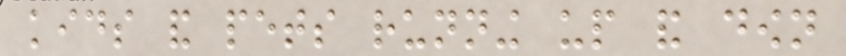kids and pets running up and down
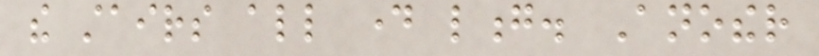the stairs all day long. Another
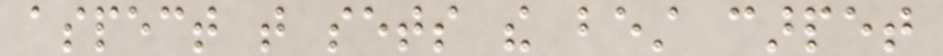aspect that sets the best carpet
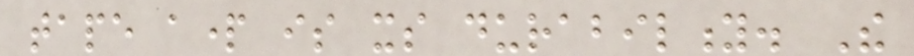tape apart is its durability. The
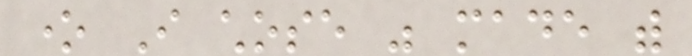one I chose was made with
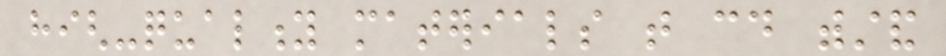high-quality materials that could withstand
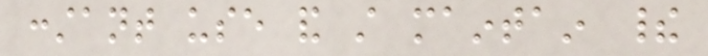constant use and still maintain their
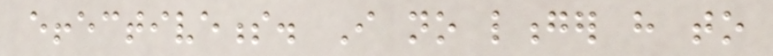effectiveness. I no longer have to
